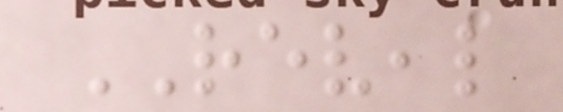REVEAL
